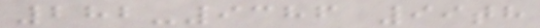282-9386 99th
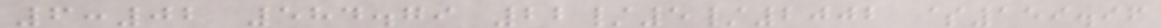6:02 584.79 22/5/2002 $159.96
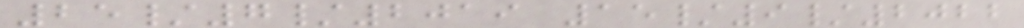25/7/2019 15/9/2022
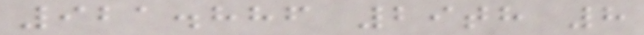921.886 29th 8
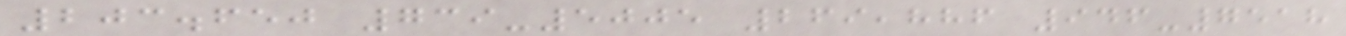203.650 739-5005 269,886 946-7518
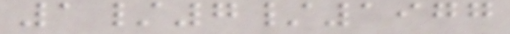1/7/1977
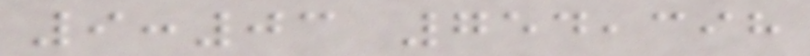9:03 754,398
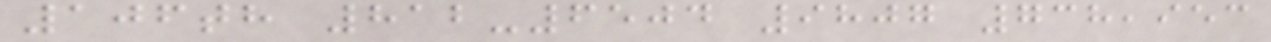106th 812-6504 9807 738,953
